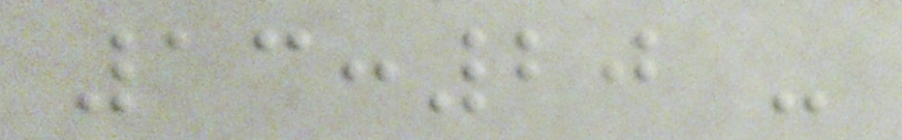13:20 -
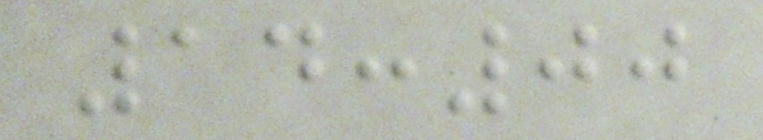14:00
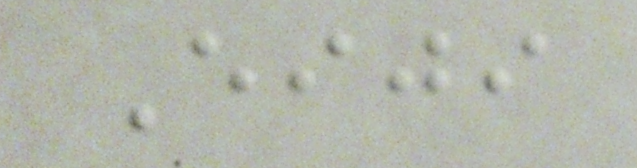Eiji
